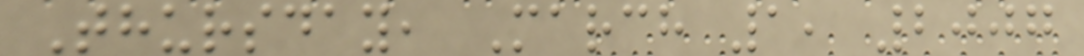Thursday, March 1, 2007
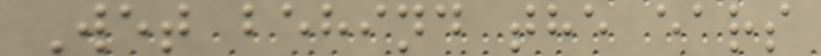Wet behind the ears
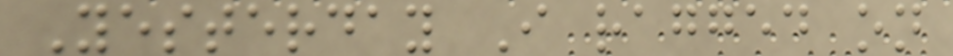Yesterday I ragged on
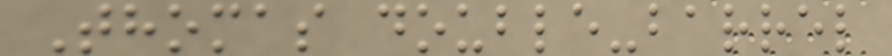Thomas double-barrel
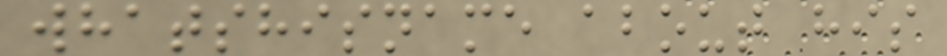whatshisname about his
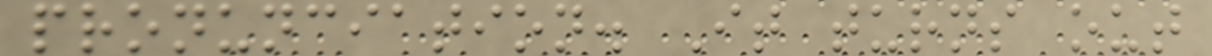pronunciation. It turns out
